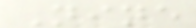Nine
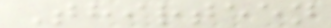Thirteen
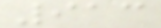913
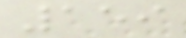159
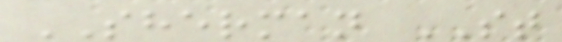SHERMAN ST
